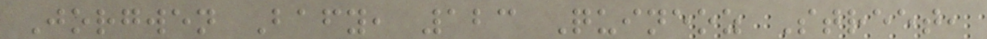Jorgwen Bafy, 123 Quineoz Street,
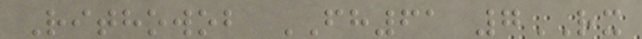Rithowob FH61 7RX
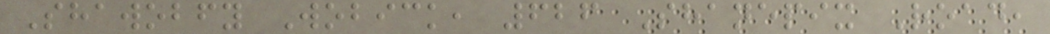Shawobfy Wobick, 626 Shanepix Road,
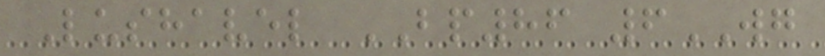Lushavel BP86 6WG
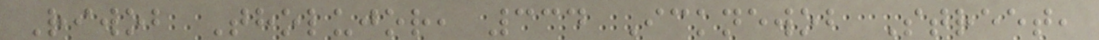Riwob Tholujor, 334 Icknewob Street,
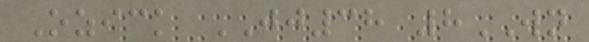Ozick JJ38 8WN
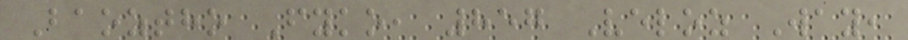Baoztho Fyko, 857 Veloz Way,
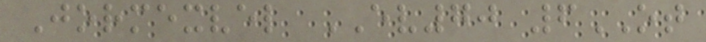Jormexvel EV70 6OT
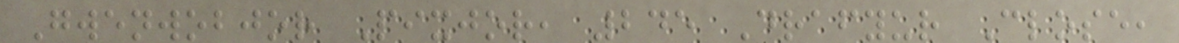Gwenwobjor Pixjor, 245 Drafyur Close,
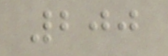200
